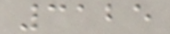3125
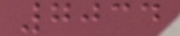7034
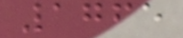1765
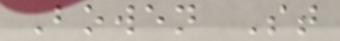Bowen St
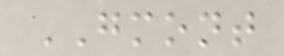GMONT
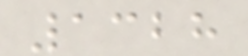1328
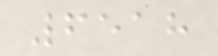6518
